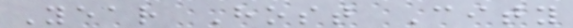Year Host City
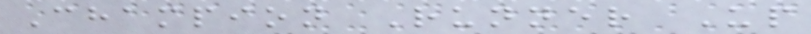Champion Runner Up
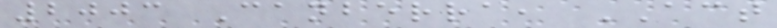2003 Canberra, ACT
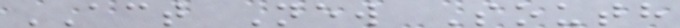ACT New South
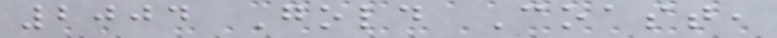2004 Gold Coast,
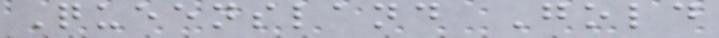Queensland Gold
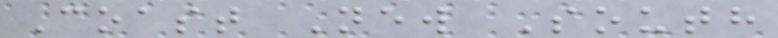Coast New South
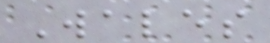Wales
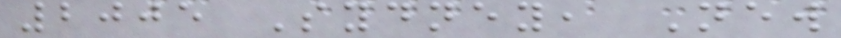2005 Sydney, New
